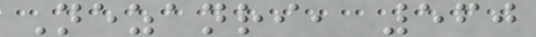Nezanri, 560
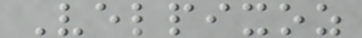Velpixoz
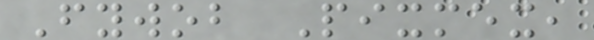Fywob Pixmex,
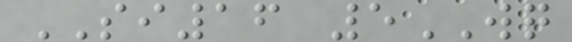SI16 5WQ
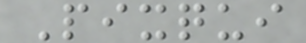Pixqui
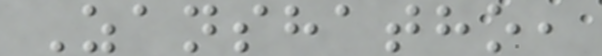Zanshatho,
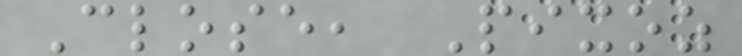Close, Pixoz
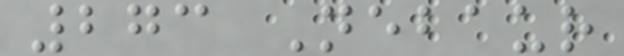273 Nebaur
